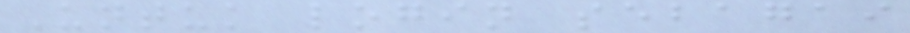Untuk login sebagai
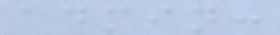admin:
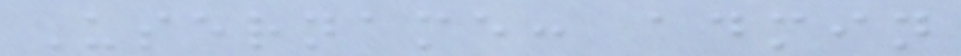Username: admin
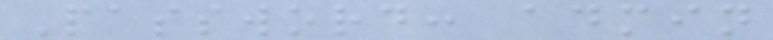Password: admin
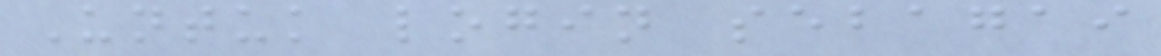Untuk login sebagai
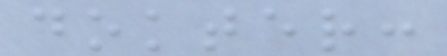dokter:
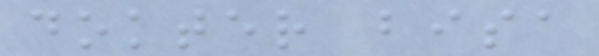dokter bisa
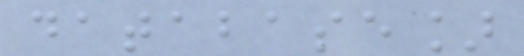database]
